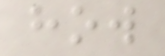how
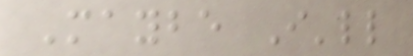Maybe I'll
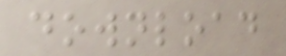download
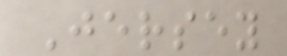Jersey
